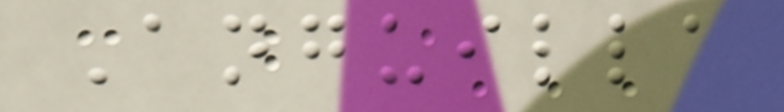Anguilla
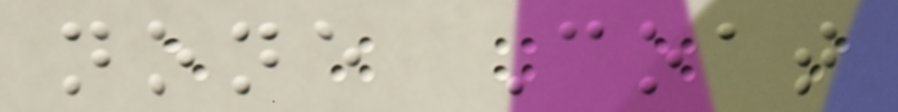none Coat
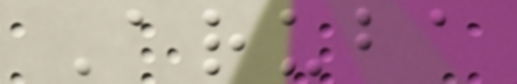Aruba
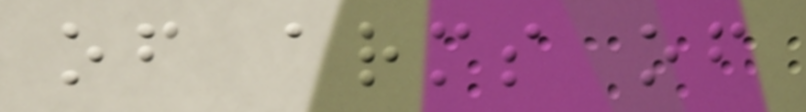of arms of
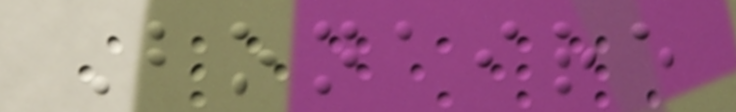Bonaire
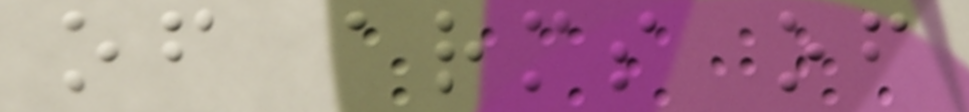of arms of
